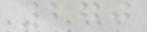270
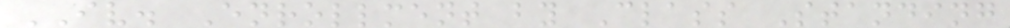IV. Enrollment by Class Standing
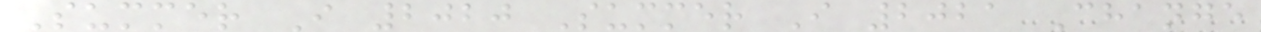Summer I 2020 Summer I 2021 Change
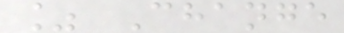% Change
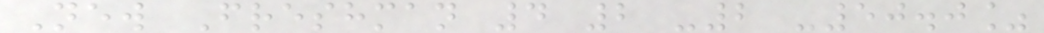New Freshman 4 2 -2 -50.0%
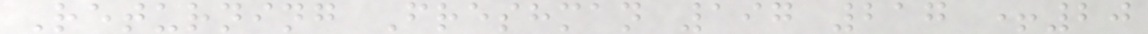Returning Freshman 197 217 +20
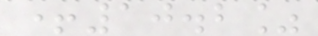+10.2%
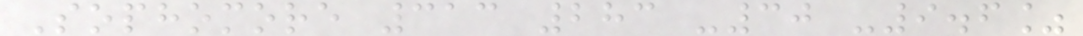Sophomore 313 283 -30 -9.6%
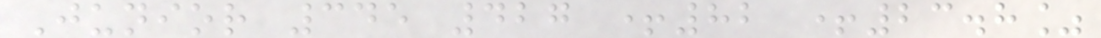Junior 345 427 +82 +23.8%
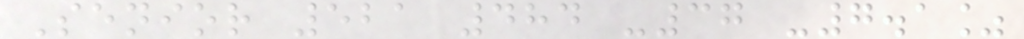Senior 521 484 -37 -7.1%
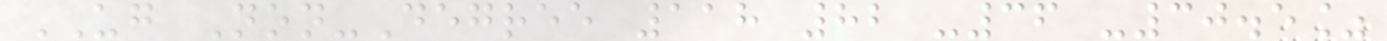UG Non-Degree 118 82 -36 -30.5%
